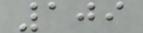109
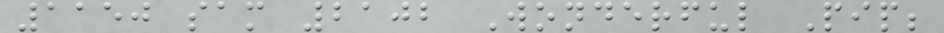1150 sam 2102 Wonderful Pip;
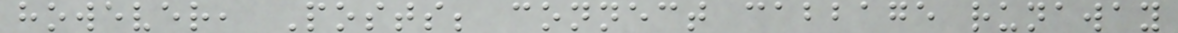however, Posts; connect cabbage runaway
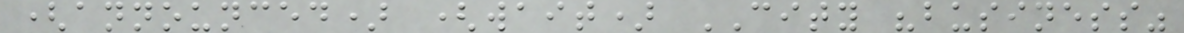(announced) (wait) CITY "business"
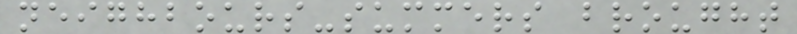neighbours-summers brought
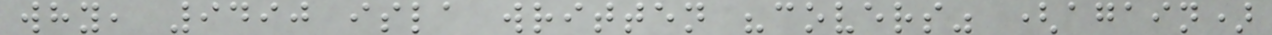why, 9490 isla written "covers" (again)
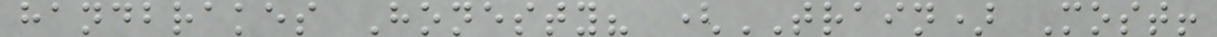handbrakes Honesty? (TRAIN) Most!
